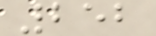252
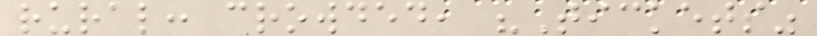rural: crowded, "Tickets"
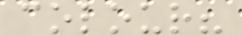colour?
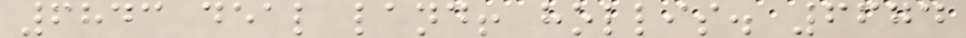6843 deal land! hollis. 6674
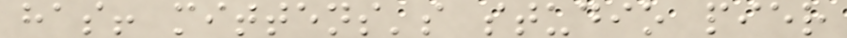has! mittens's studio pier
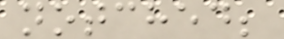notched;
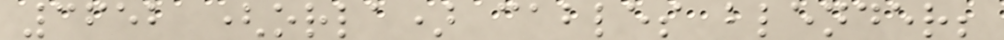3652 (orla) cables blender;
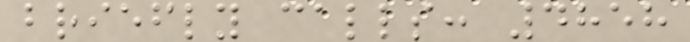briefly calls: 4858
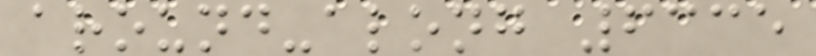around-along 6335
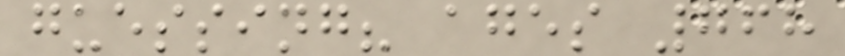guessing? ages 768
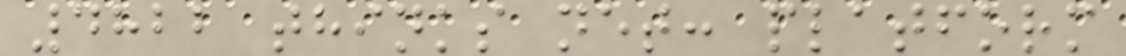4822 thinks net: platform
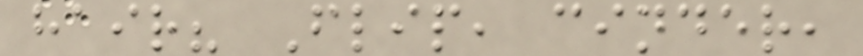hair? Flip, cinder,
